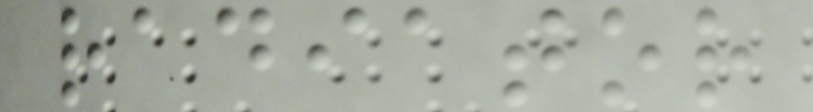radiator
